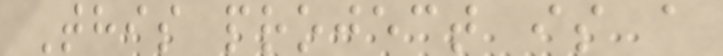This project is a
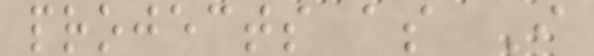projects as I
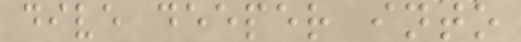dive deeper into
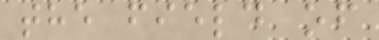the field of
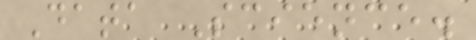Data Science.
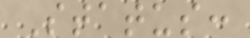Status:
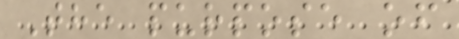The purpose of
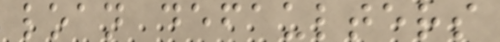loan defaulters
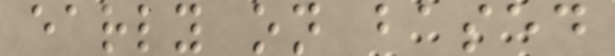early on based
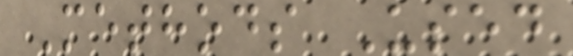Methods Used
